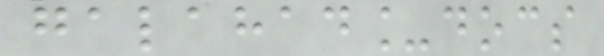galahad_docs
